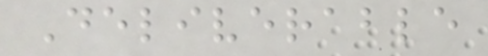Deliverable
